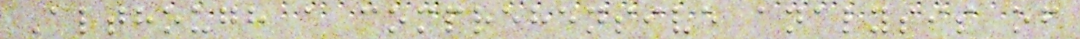Although a comprehensive analysis of
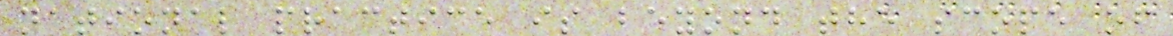national practice is beyond the scope of
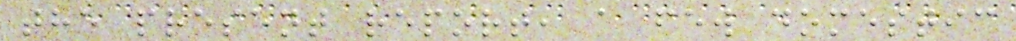the present report, a few domestic
